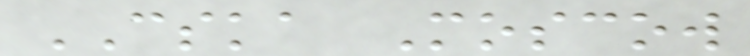CSKA Moscow
